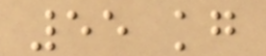55 kg
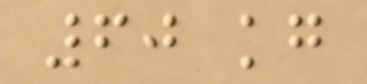60 kg
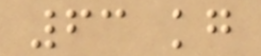63 kg
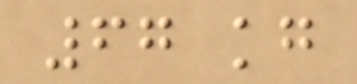67 kg
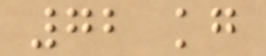72 kg
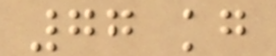77 kg
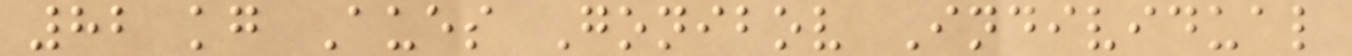82 kg Aues Gonibov Individual
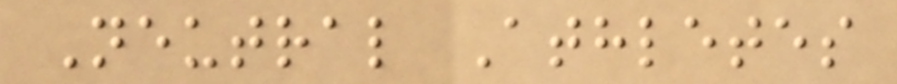Neutral Athletes
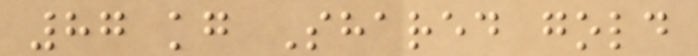87 kg Shared gold
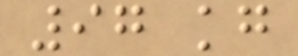97 kg
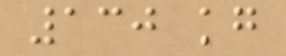130 kg
